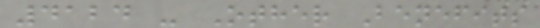4124 - Other Benefits
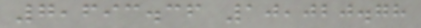7,693.36 10,020.78
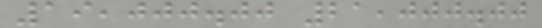19,000.00 21,000.00
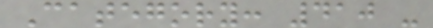Category: 410 -
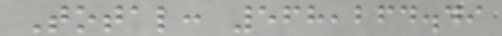Total: 568,264.49
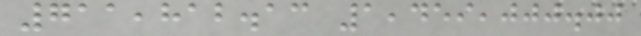711,812.13 1,459,000.00
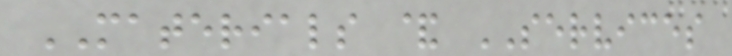MATERIALS & SERVICES
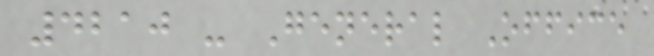4210 - General Office
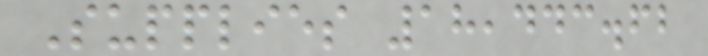Supplies 18,443.62
